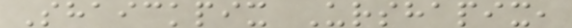Shaickpix Urshapix,
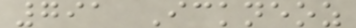791 Ickneoz
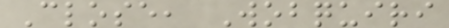Close, Wobquiri
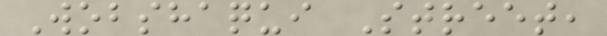Wobshaqui Street,
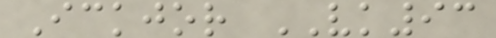Ickjor VK93
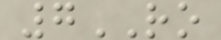7RO
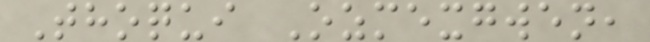Thoqui Ozmexgwen,
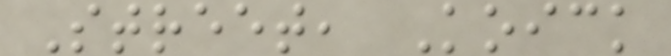Street, Koick
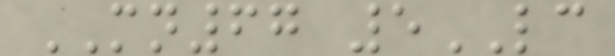MN67 5LC
